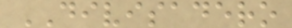DIVISADERO
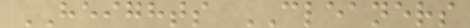HEIGHTS CLEANERS
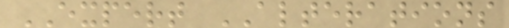EXPERT ALTERATIONS
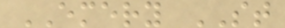EMERY ST
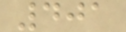401
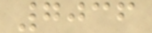7036
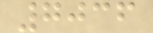7036
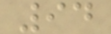94
